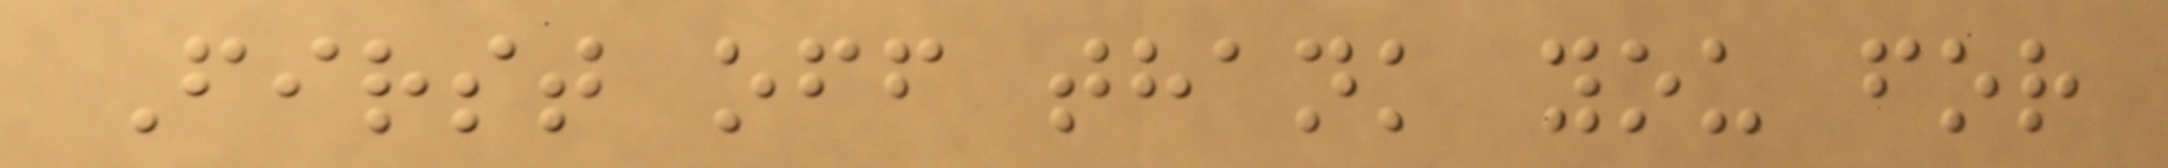First off thank you for
